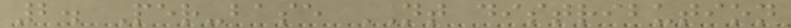2. Per-base NT distribution
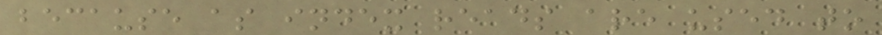because as index reads are used to
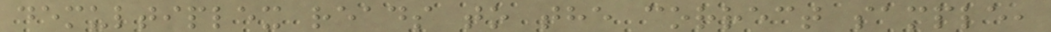demultiplex reads to the correct sample,
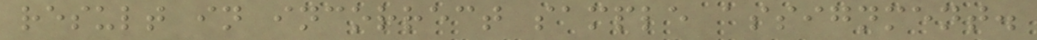result in incorrect sample assignment.
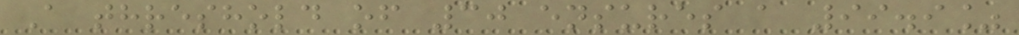A threshold of 30 ensures a 99.9%
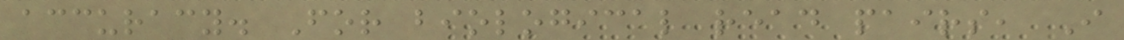accuracy. For biological read pairs, I
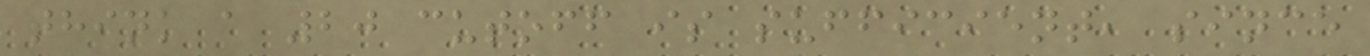think a 20 cutoff is sufficient, since
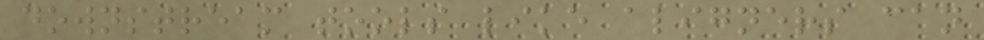downstream tools like aligners can
